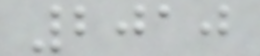2010
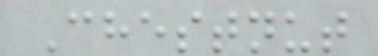Chestnut
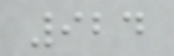924
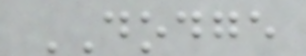DODGE
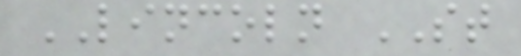LINCOLN ST
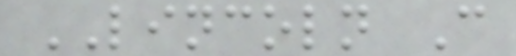LINCOLN C
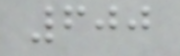600
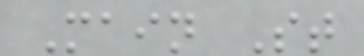Main St
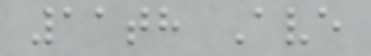11th Ave
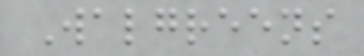Walgreens
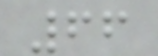66
